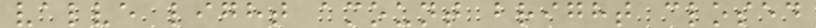valve light amount bright closed
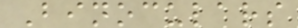Binoculars
